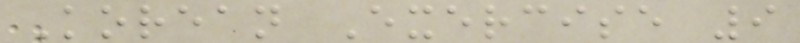Korean Exercise 9
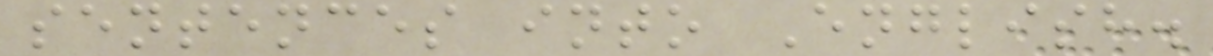sentences into English.
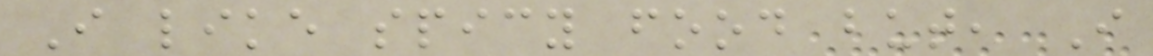I like spicy food but, I
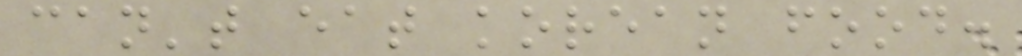can't eat korean food.
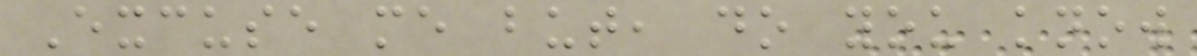Excuse me but, do you know
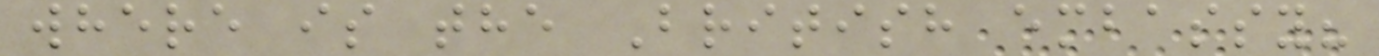where is the British embassy?
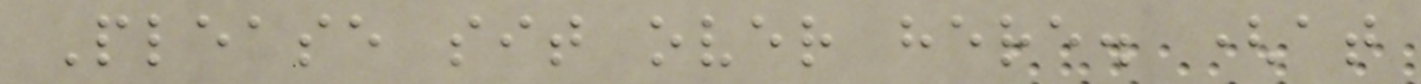Please sit over here. (at
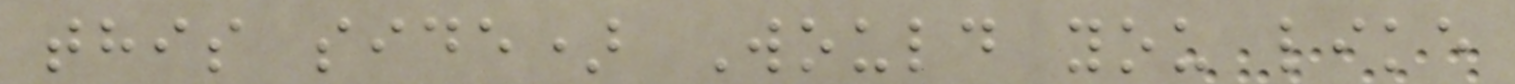this side) Would you like
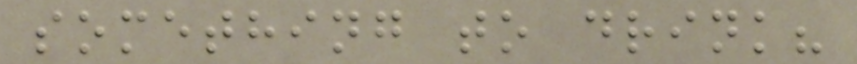something to drink?
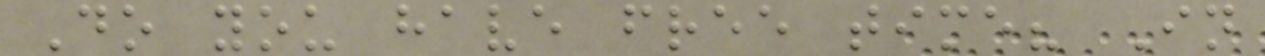Do you have free time? In
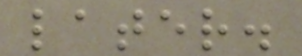later.
